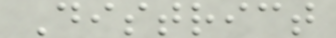District
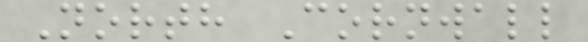North Cornwall
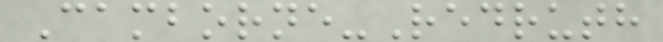Camborne-Redruth
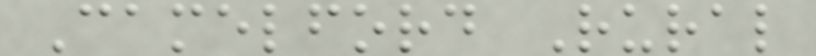Camelford Rural
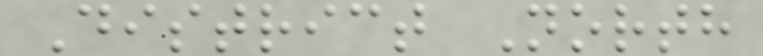District North
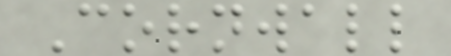Cornwall
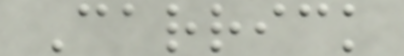Carrick
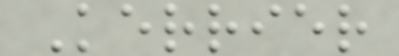Kerrier
